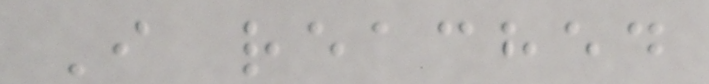I reached
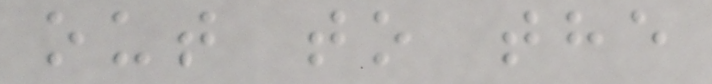out to the
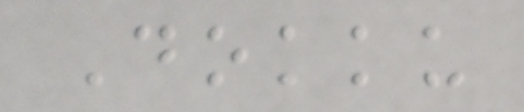Dokku
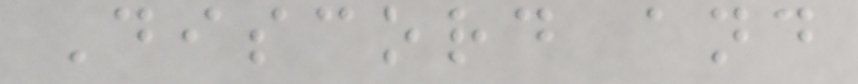Discord and
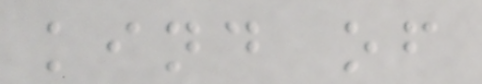kind of
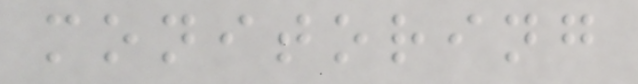monitoring
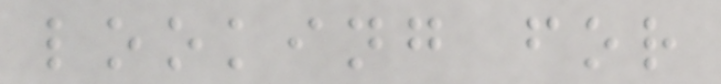looking for
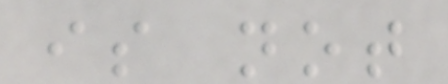is not
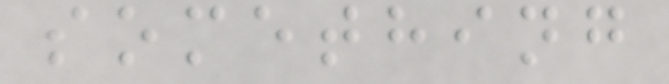something
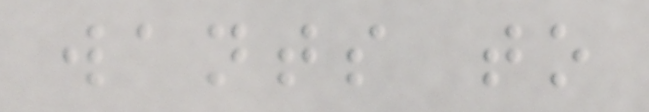wants to
